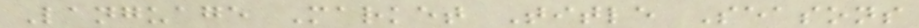Language Market Title Seasons
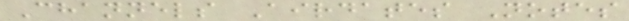Channels Airdates Notes
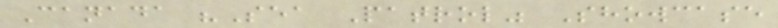Canada "Sea Patrol" Showcase
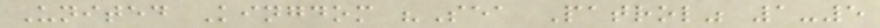United Kingdom "Sea Patrol" 1-5
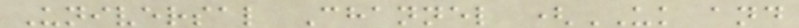Universal Channel (UK and
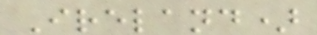Ireland)
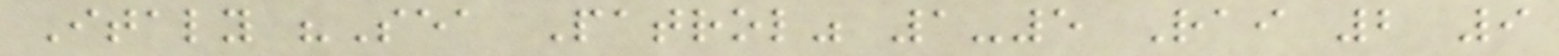Italy "Sea Patrol" 1-5 Rai 2 9
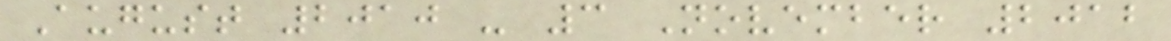August 2010 - 3 November 2012
